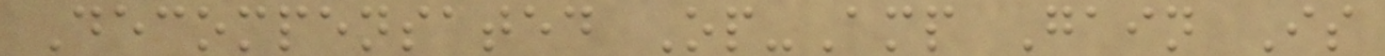Decompensated Op-Amp Gain Is
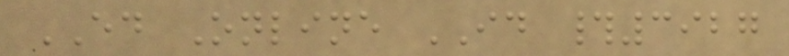ED Online ID #3927
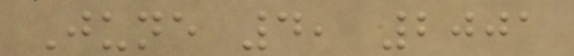June 4, 2001
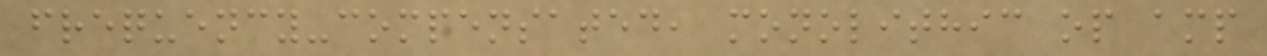frequency-compensated, monolithic op amp
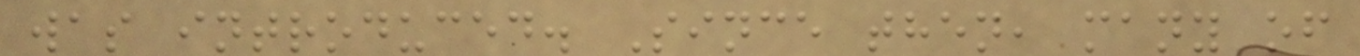was introduced. Since then, many of
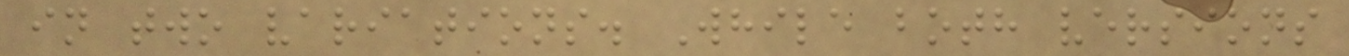in two variations. While both versions
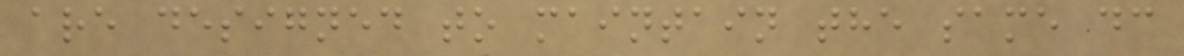are designed to maintain the same dc
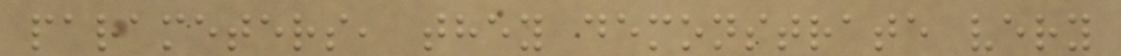parameters, they demonstrate very
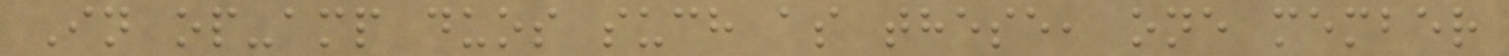In op-amp duos such as these, one member
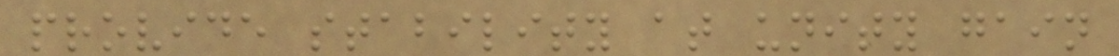provide stability at unity gain
